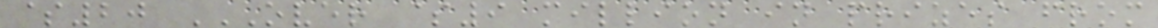$20 OVER $9 MILLION IN PRIZES FROM
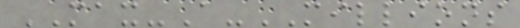MAX-A-MILLIONS
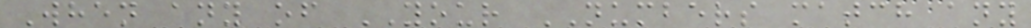When any of YOUR NUMBERS match any
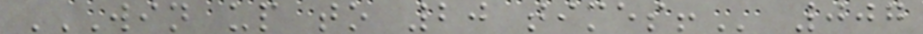WIN UP TO 20 TIMES! 007
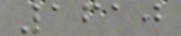1610
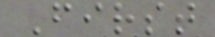First
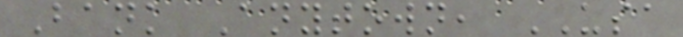Bank Anytown, USA
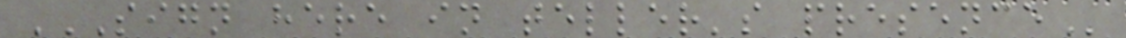SIGN HERE IN TELLER'S PRESENCE
